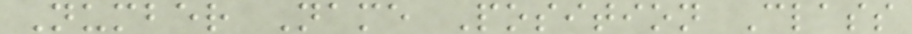Number Name Position Class
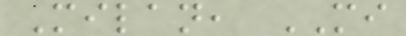Milan, MI
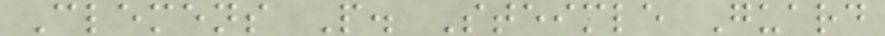Clemens P. Steimle Guard
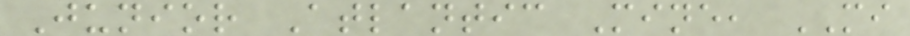Junior Atlantic Mine, MI
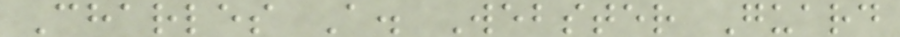Charles A. Webster Guard
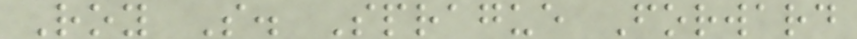Roy S. Sprague Forward
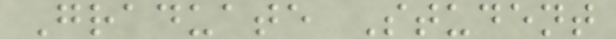Graduate Student
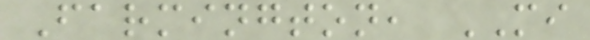Farmington, MI
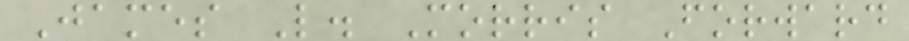James L. Morris Forward
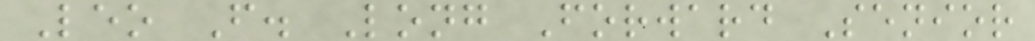Leo F. Long Forward Senior
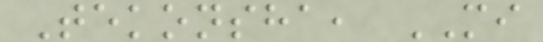Tekonsha, MI
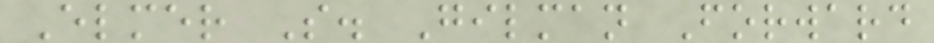Elmer S. Gilman Forward
